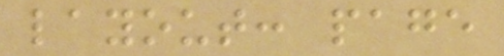layout: page
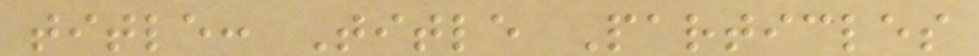title: Title Particles
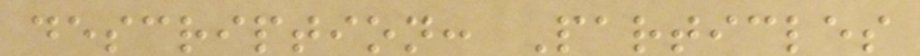description: Particles
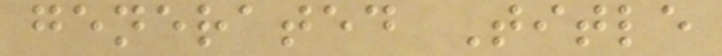generated Title
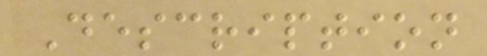Description
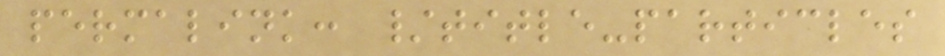permalink: /title-particles
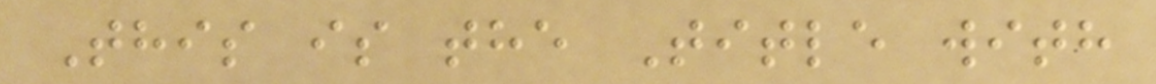This is the Title with
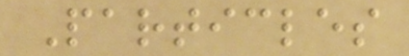Particles
